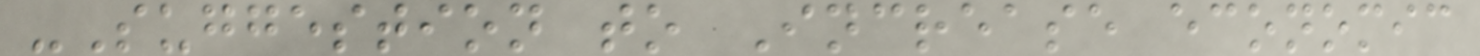-Suggestion to Increase economic
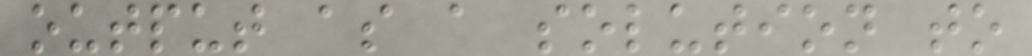output as a solution to
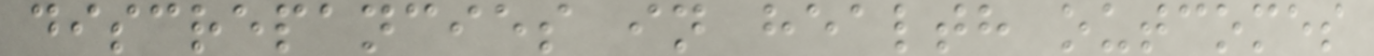discrepancies in health outcomes
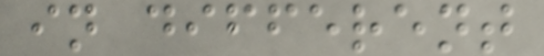in different
